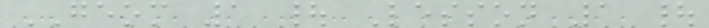GEOM 1 | Lesson 1 |
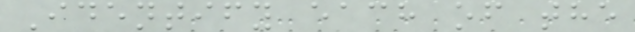Identify each of the
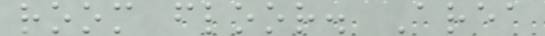room floor. Area
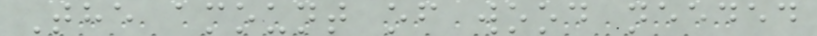The amount of wood needed
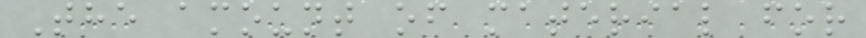The amount of material for
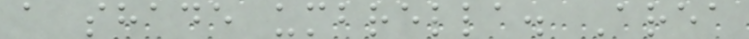a shade umbrella. Area
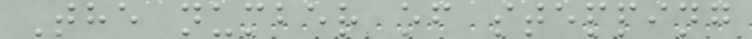The number of stepping
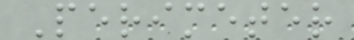Perimeter
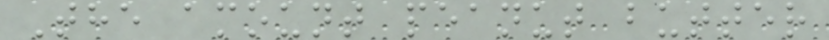The amount peanut butter
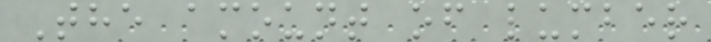The amount of lumber
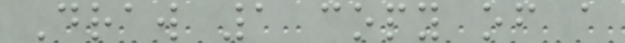Draw 1 copy of a
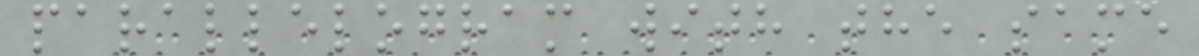parallelogram with the same
